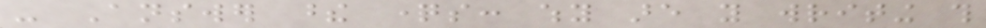- Answer these questions: why are you writing this
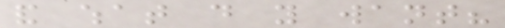and what do you want?
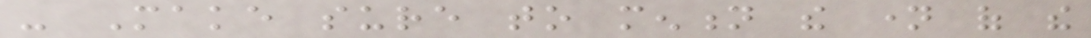- Make sure to mention the name of the
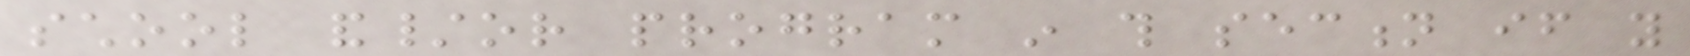school and/or program in this section if you
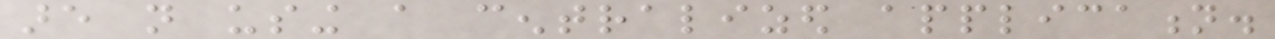are not using a centralized application.
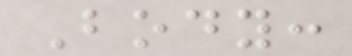Body:
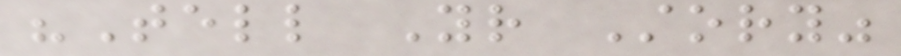"Tell Your Story"
